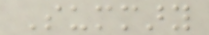Summary
